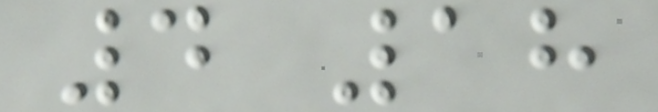4 18
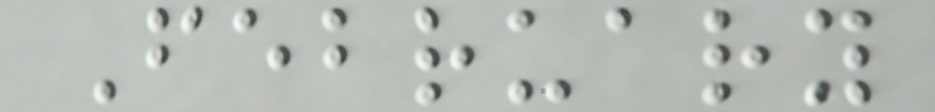February
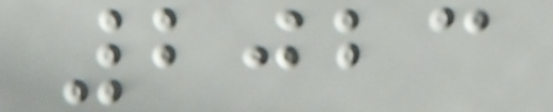2023
